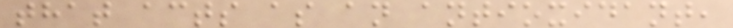that acts as an antioxidant,
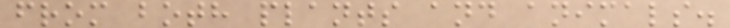from both plants and animals.
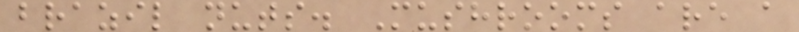brazil nuts. Mushrooms are a
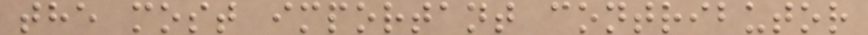the most important contributor
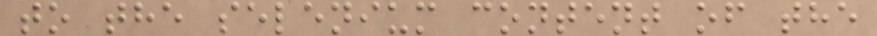to the selenium content of the
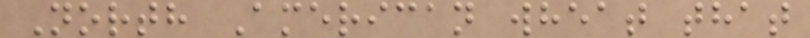North American wheat that
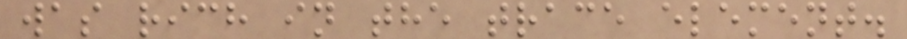was rich in the trace element.
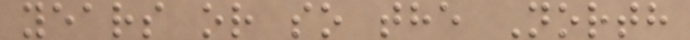years or so the North
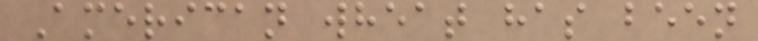American wheat has been
